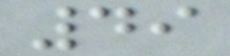49
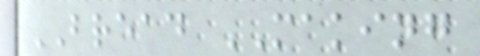BREAD MAKING
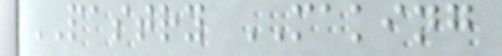PASTRY MAKING
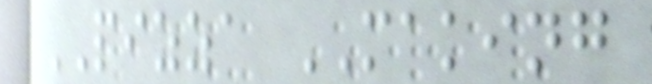PIZZA MAKING
